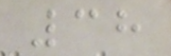38
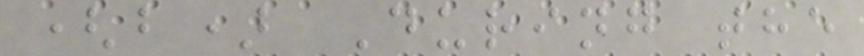(b) During the
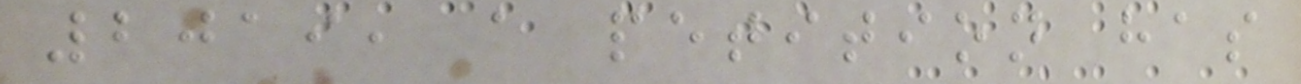2019, a petition has
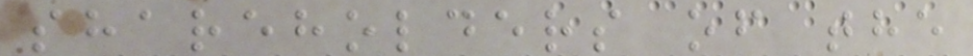shareholders of the
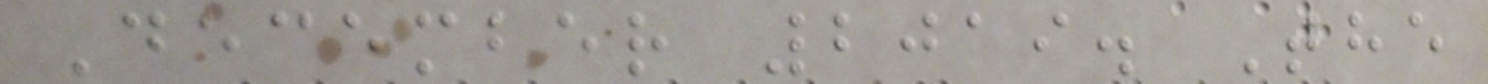December 2019. The
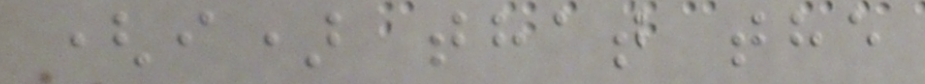(i) that the
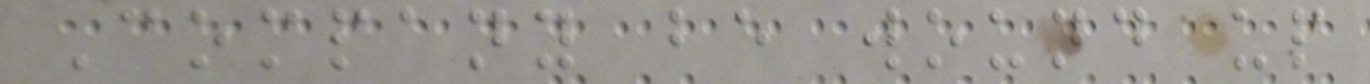Company be wound up
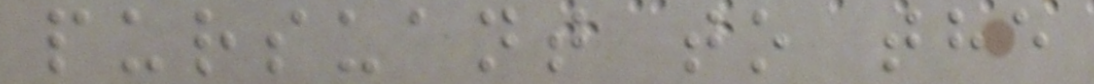pursuant to the
